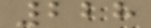228
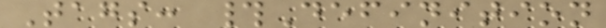Tags: #Definition
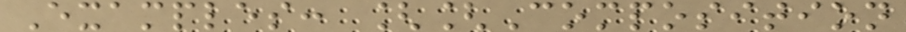Examples: [[Composition
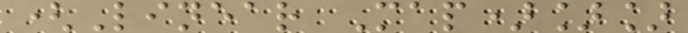(Linear Map)]]
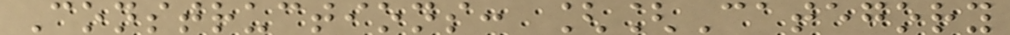Constructions: [[Category
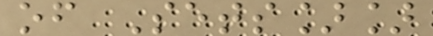of Sets]]
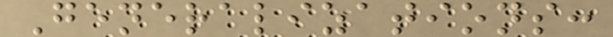Generalizations:
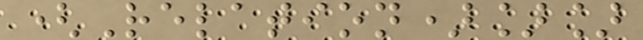(Relation)]]
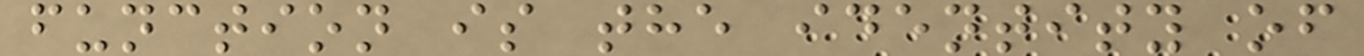function is the identity of
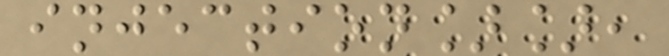injection]],
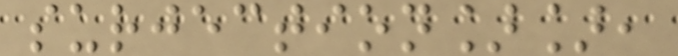surjection]],
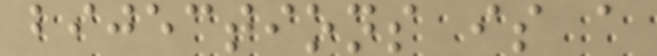bijections is a
